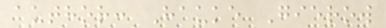author: Hauke Gierow
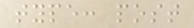type: post
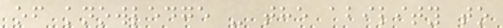of knowledge - the ability to
